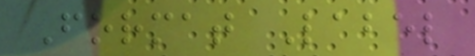Format Label
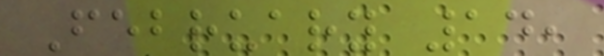February 14,
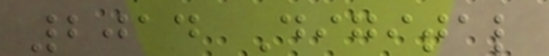2014 Digital
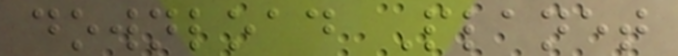download Planet
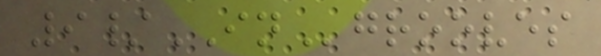9/INgrooves
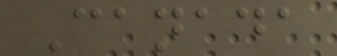Canada
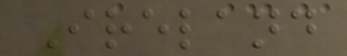Ireland
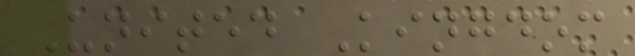United Kingdom
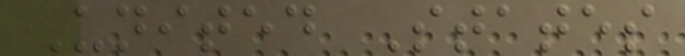United States
